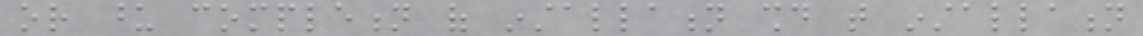or upon completion of installation should that installation
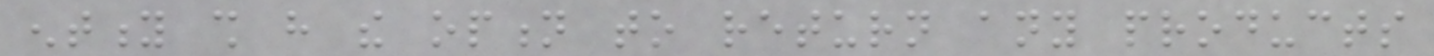entity shall have the option to return any products
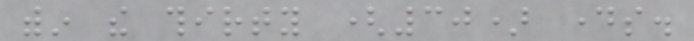within the thirty (30) days.
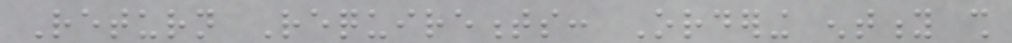Return Requirements: Ordering entity shall
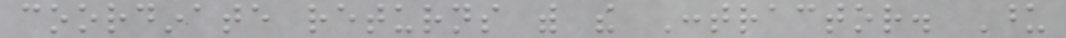coordinate returns with the Contractor. Upon
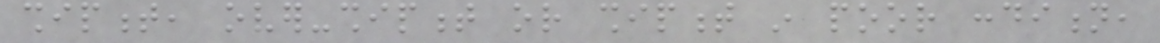shipment, over-shipment or shipment in poor condition,
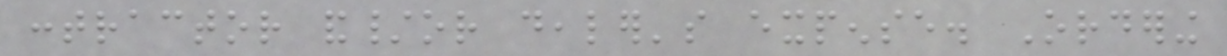contractor and/or dealer's expense. Ordering
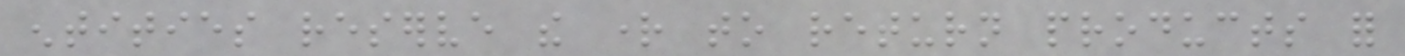entities reserve the right to return products for
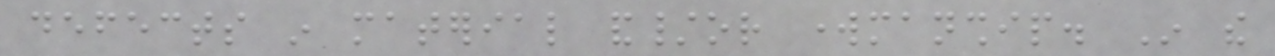defects in material and/or workmanship. In the
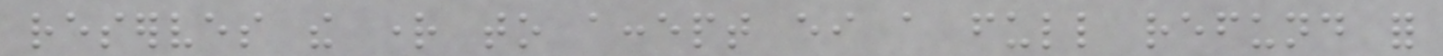reserves the right to accept either a full refund for
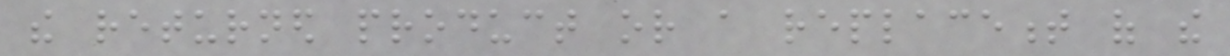the returned product or a replacement of the
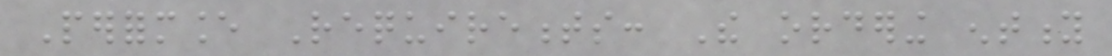Performance Requirements: The ordering entity
